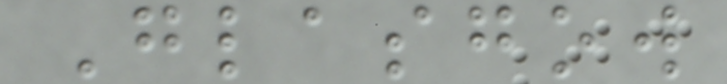Glasgow
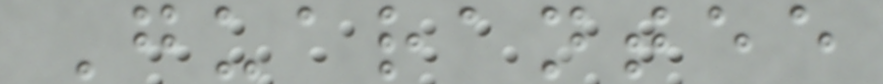Guarantee
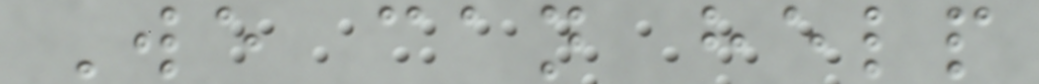We can help
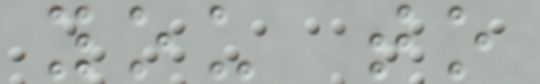you to
